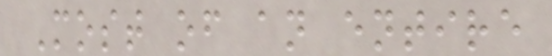Most of an entire
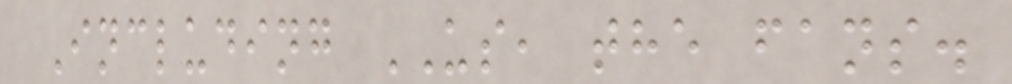Including US, the fans.
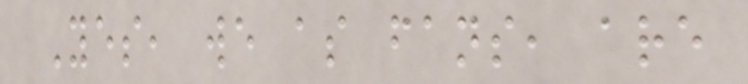Yes, we as fans, are
